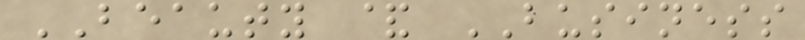BEAUTY & BUSINESS
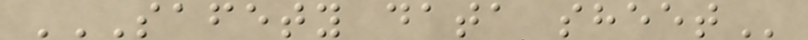SAFETY DATA SHEET
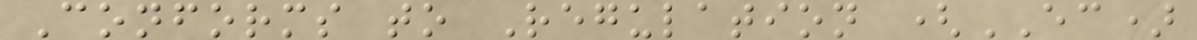Conforms to Regulation (EC)
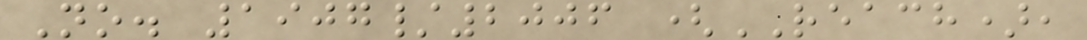No. 1907/2006 (REACH),
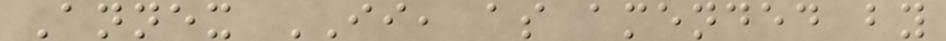Annex II, as amended by
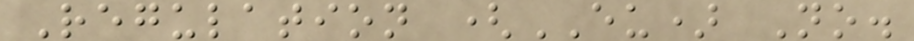Regulation (EU) No.
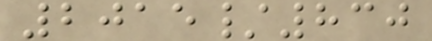2015/830
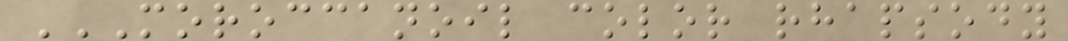MOROCCANOIL COLOR RHAPSODY
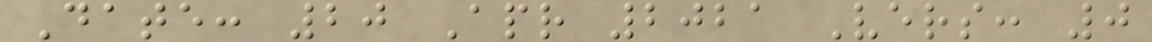Date: 20 Apr 2021 Vers: 0
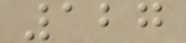127
